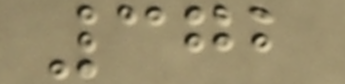372
